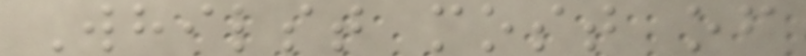Whilst most of
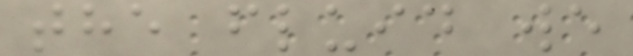the fluid we
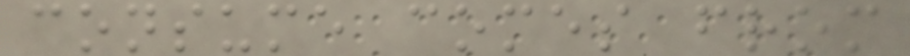consume comes from
